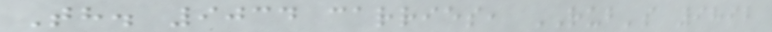Th. 9034 carries, RUB's 9892
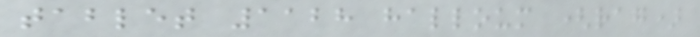tablet 1128 halloum (rag)
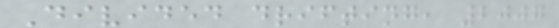Divided drifting, 2007
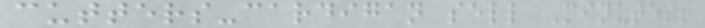cutters-cardigan sell Minutes!
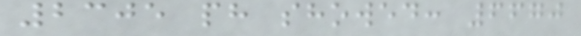2305 ph showed: 6670
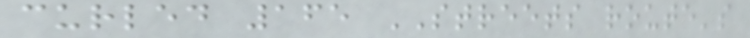curled 165 STREETS route's
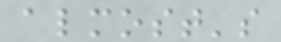almost's
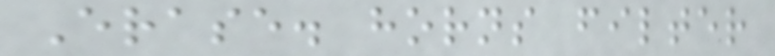Erase. horns filter
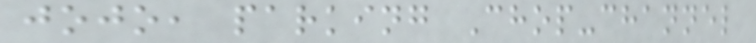jojo, parking Chop-channel
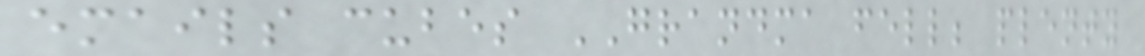emails cubes GRANDMA fell; plenty
